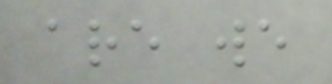are we
